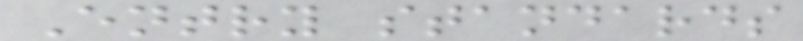Entry standards
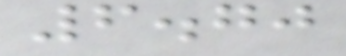6.70
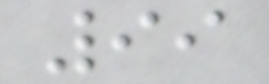99
